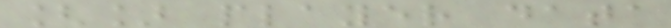[] player data
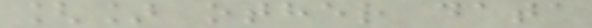[] other data
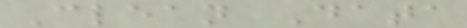Clean Data
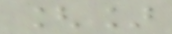[]
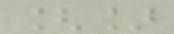[]
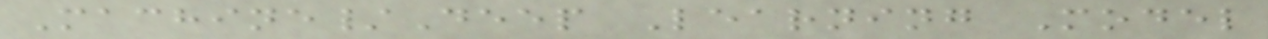Machine/Deep Learning Model
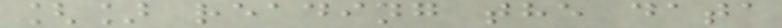[] reading the data
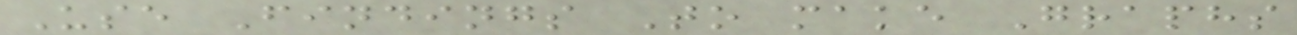Use Findings To make Graphs
